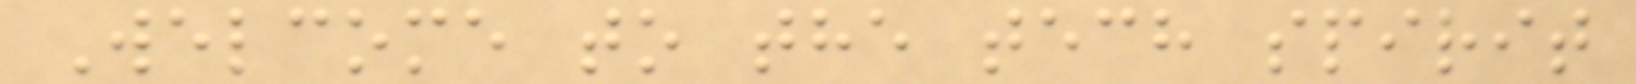Welcome to the tech spirit
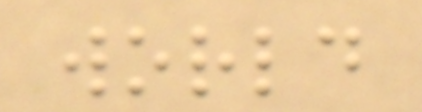world
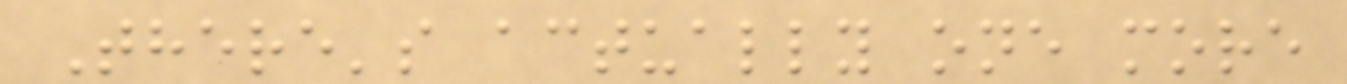There's actually one more
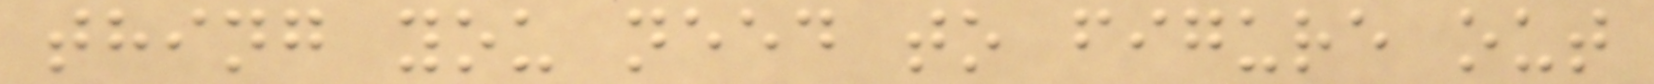thing you need to figure out
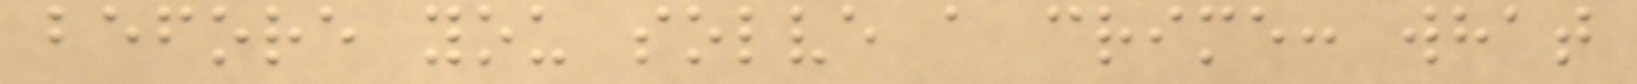before you solve a crime: what
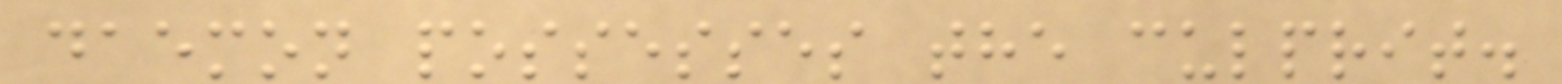daemon possesses the culprit.
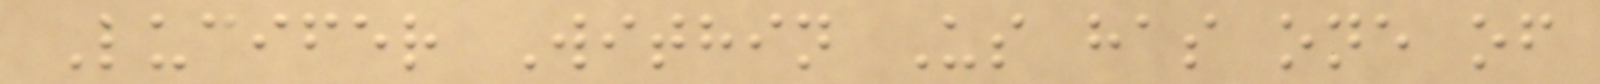Lucifer Within Us has one of
